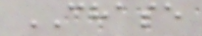CHASE
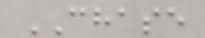CHASE
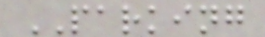PARKING
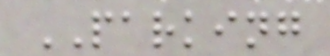PARKING
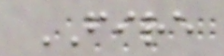FIRE
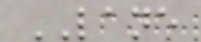LANE
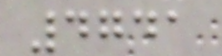4741
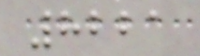8221
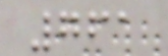761
